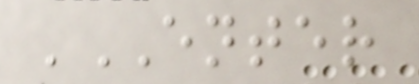'ENTER
